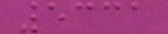5331
